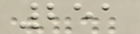251
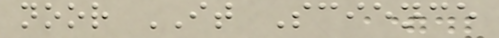noor IT Science
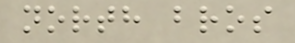north bros
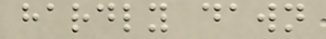hardly dawn
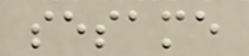sesame
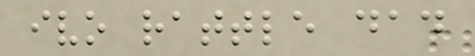ivo rattle dad
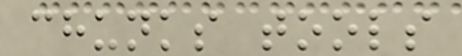chunks tools
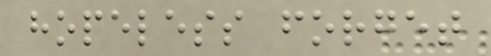hopeless forget
